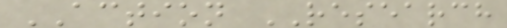ACTION RESEARCH
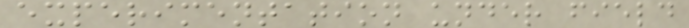experimentation under field
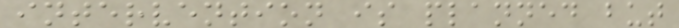intervention is planned but
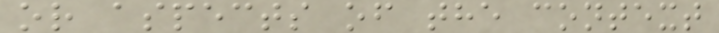or aspects of the context
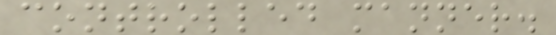controlled manner.
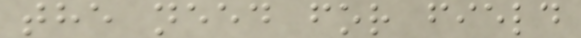the need for field
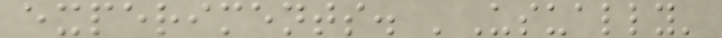experiments. 'Usually'
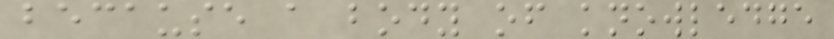because a body of knowledge
